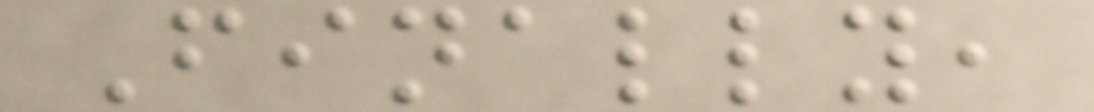Finally,
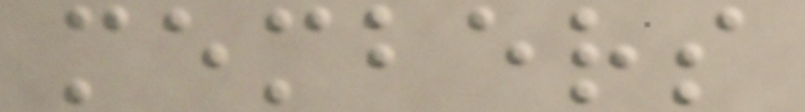members
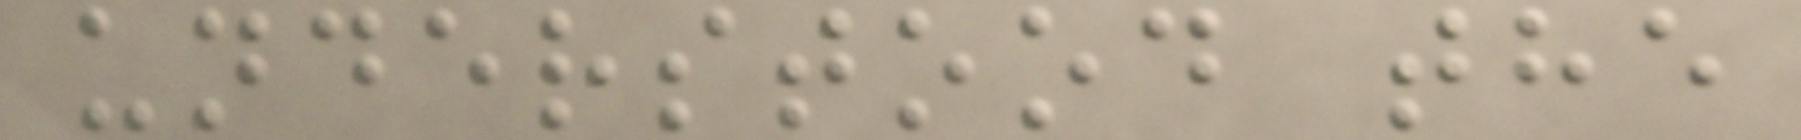understood the
